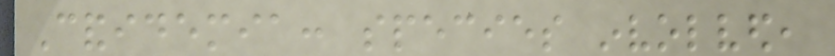Candidemia: species involved,
